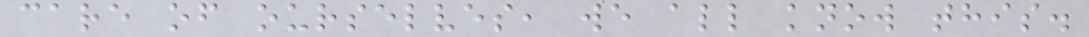care of ourselves, we all know this.
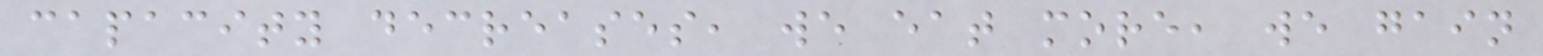capacity decreases, we eat more, we gain
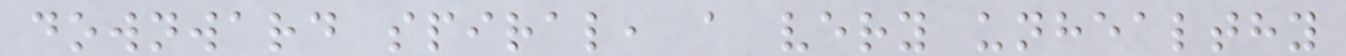downward spiral, a very unhealthy
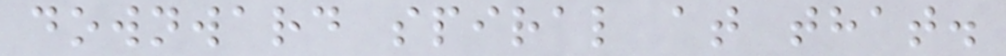downward spiral at that.
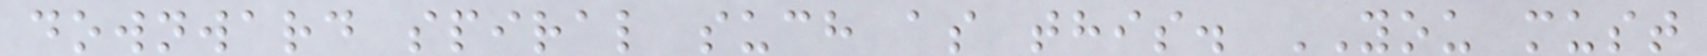downward spiral such as this. YOU must
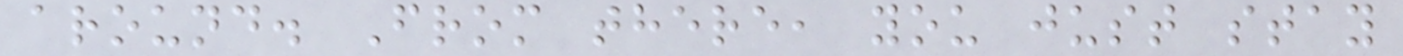around. From there, you just stay
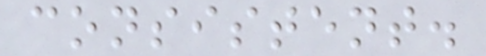consistent.
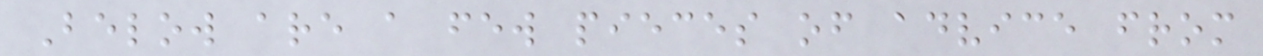Below are a few pieces of advice from
